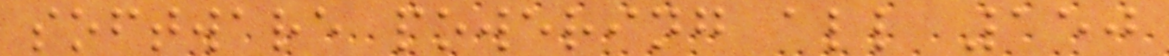software powering all 150
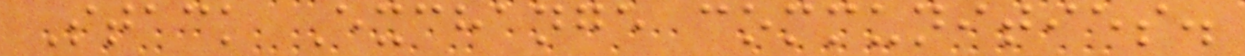Stack Exchange communities.
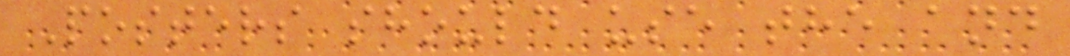Posters should use the and
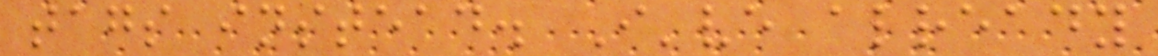tags instead. I've already
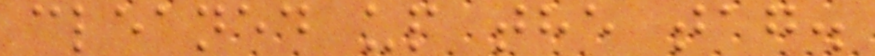cleaned up the tag.
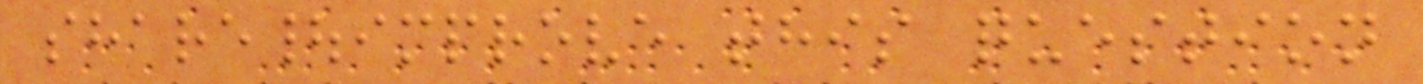share|improve this question
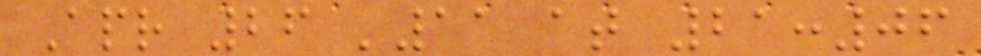Apr 26 '11 at 21:06
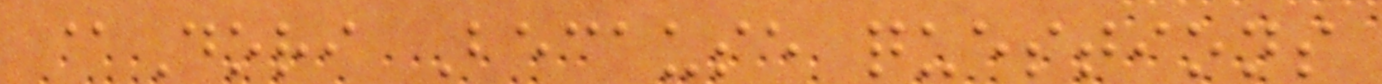@Dori Because questions
